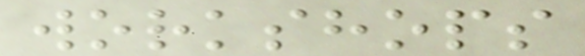workshops
